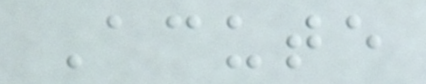Acute
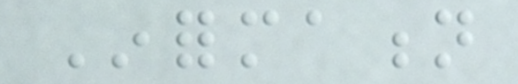Information
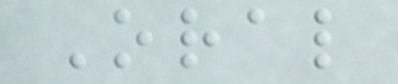Oral
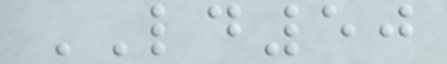LD50
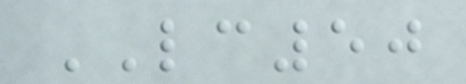LC50
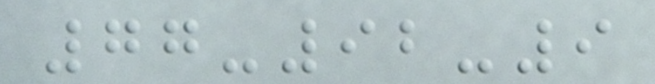77-92-9
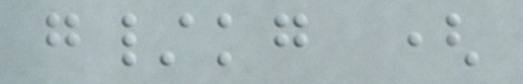g/kg (
